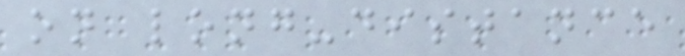on long-distance
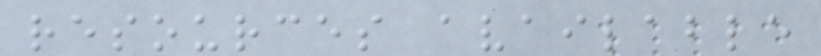resources available
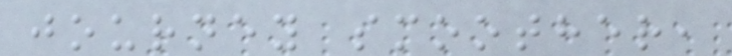journey smoother,
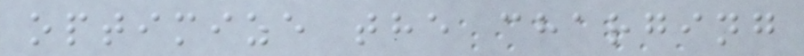optimize the charging
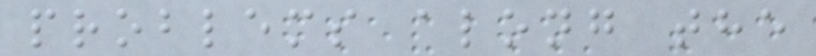problems along the
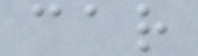car
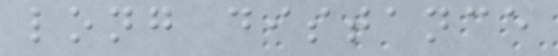long distance
